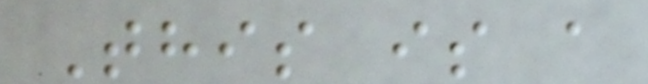This is a
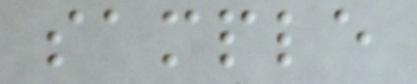sample
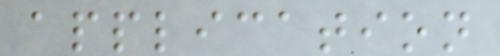application
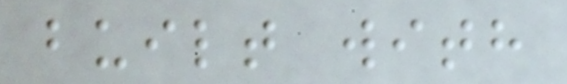built with
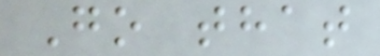Go that
